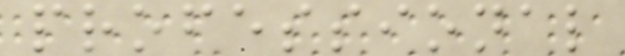professional
